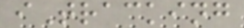iTracking
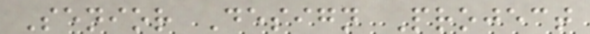Senior Design Project
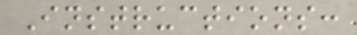Instructions:
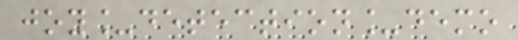joy_detection_demo
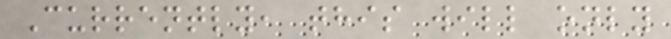Currently, this will only
